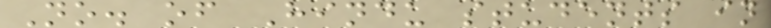No. of Hindu students in
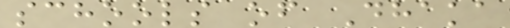schools of Dhaka
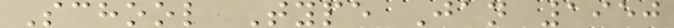School Type Jan 1950
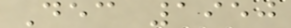Dec 1950
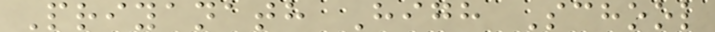Priyanath High School
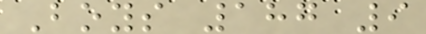Boys 187 9
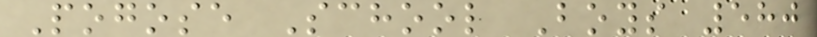Pogose School Boys 580
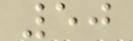50
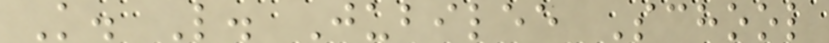K. L. Jubilee School
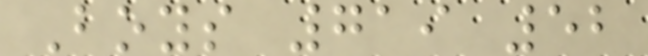Boys 719 52
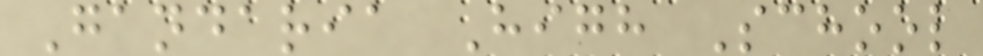Gandaria High School
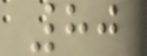80
